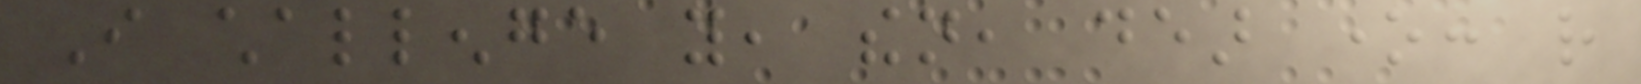I challenge you, then, dear one: rather
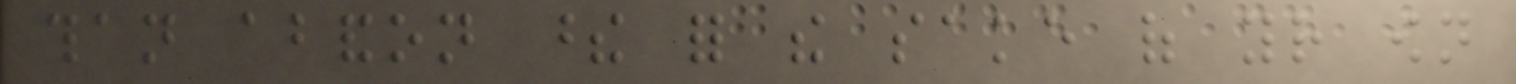than abandon these for the sake of your own
